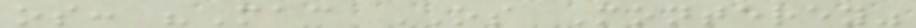os: "Mac OS Monterey"
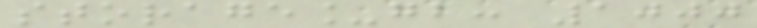storage_gb: 1000
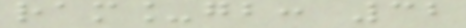ram_gb: 32
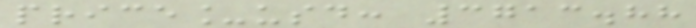price_usd: 3713.88
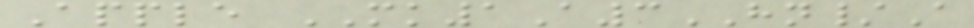Apple MK1A3HN/A
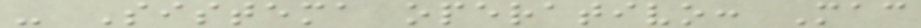- Sistema operativo: Mac
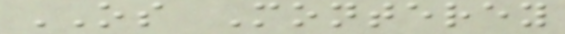OS Monterey
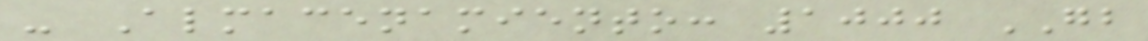- Almacenamiento: 1000 GB
